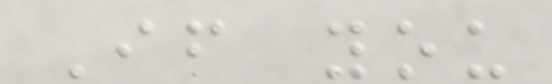If you
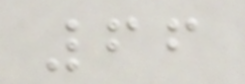66
